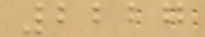2227
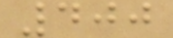400
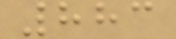883
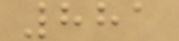881
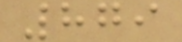879
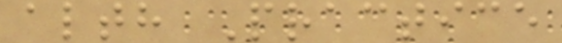alth Practice
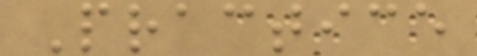Practice
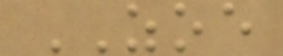ZOE
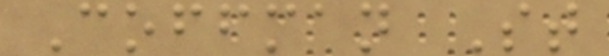Coffman St
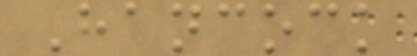Hancock
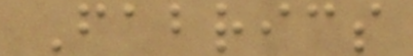Fabrics
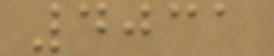4031
